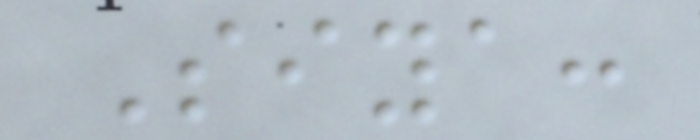Siya:
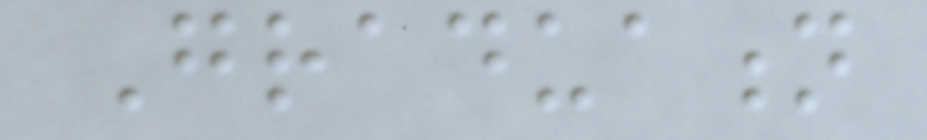Graduation
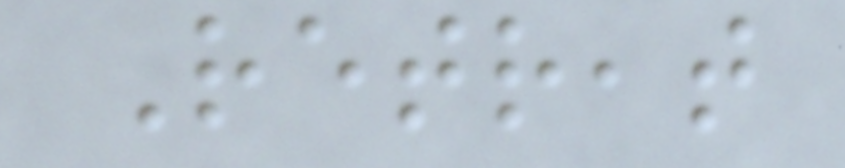Retreat
